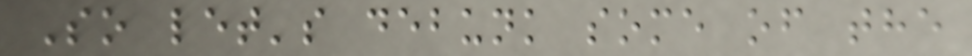So let's debunk some of the
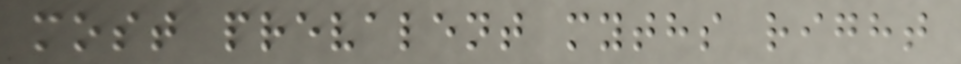most prevalent myths right
